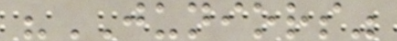"JUNIORS"
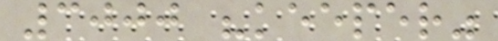3000 "keeper"
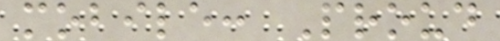mobile: Proud
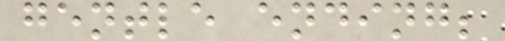gentle ending;
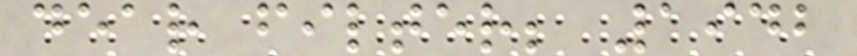dear filter; 1942
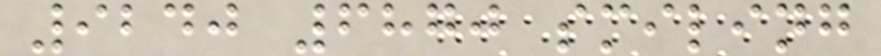9240 6870 smiling
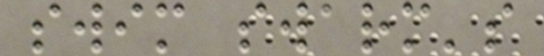swim swarm's
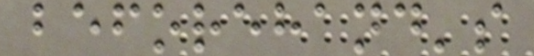beforehand's
